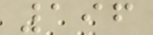196
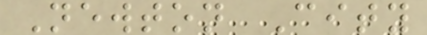Newton City
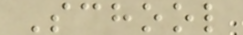School
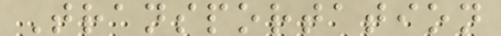Transportation
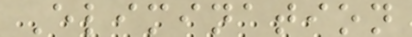Elimination
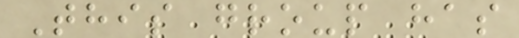This group has
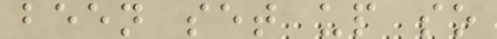been set up so
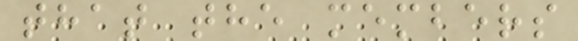that the members
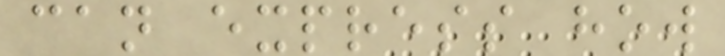can express how
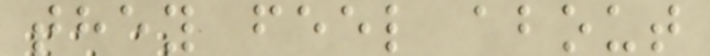they feel about
